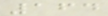164
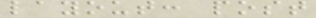layout: post
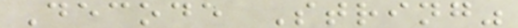Decode String"
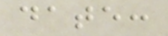date:
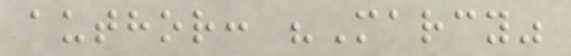author: "Marcy"
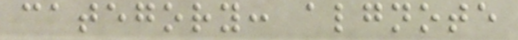category: algnote
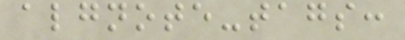algnote-tags:
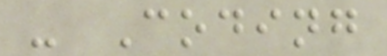- Coding
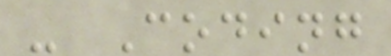- Coding
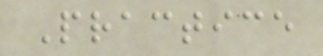Practice
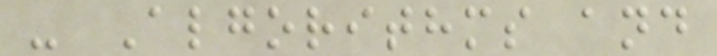- Algorithms and
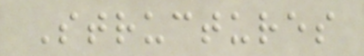Structures
